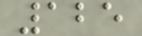125
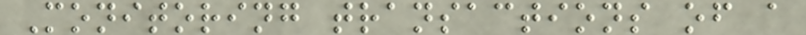Monitoring transactions of a
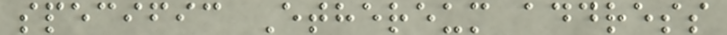specific Ethereum address
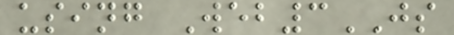using Web3JS
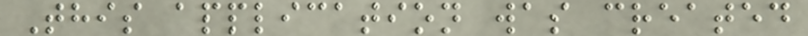This application was created
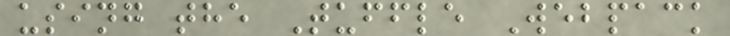using the Tuffle Webpack
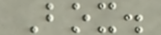Box.
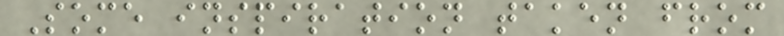Some inspiration taken from
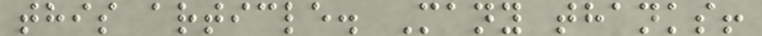this article. Many thanks!
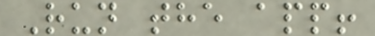Run the app!
